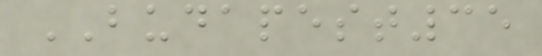BUDAPEST35
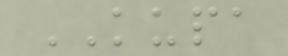KUPA
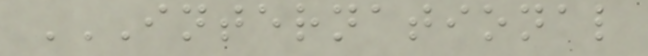INTERNATIONAL
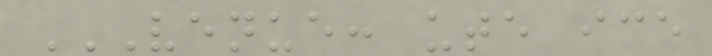VENUE: UTE ICE
